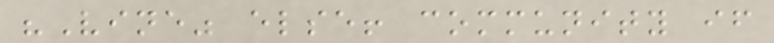"Vine" else! community if
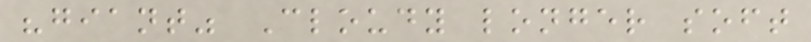"giant" Cloudy longer soft
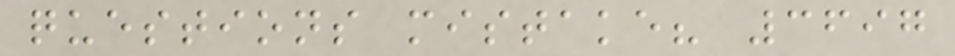questions mistake? 3697
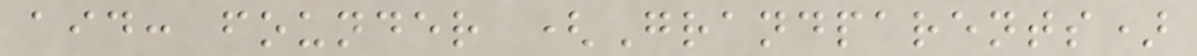aid: founder (Grandparents)
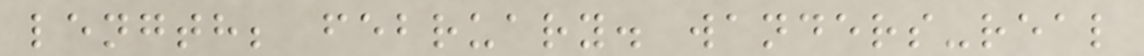length; february. wanders-real
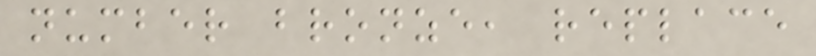number bronze, replace
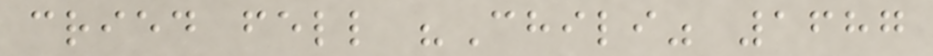cried fell "Chili" 1687
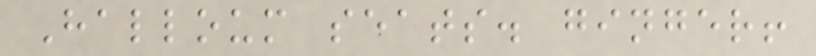Halloum seats. ginger!
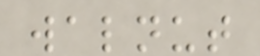walnut
